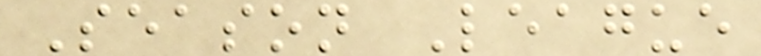Season League
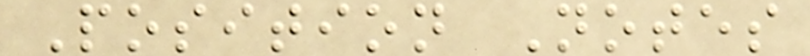Position Notes
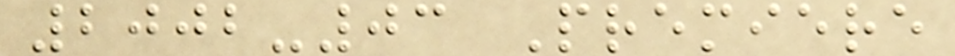2002-03 Premiere
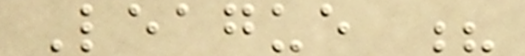League ?
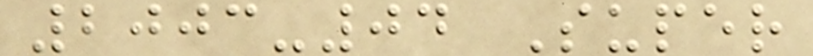2003-04 Super
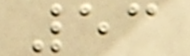53
